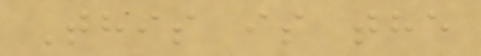This is the
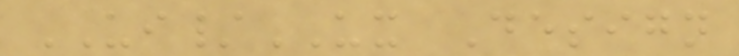UI/UX Design
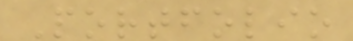Portfolio
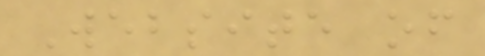Website of
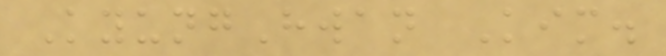KyungHwan Kim.
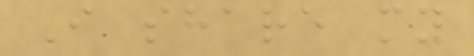I share my
